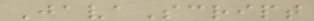JavaScript
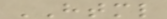HTML
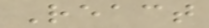React
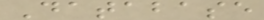Database
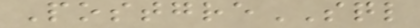PostgreSQL
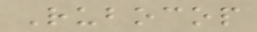Rubocop
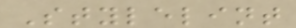Stylelint
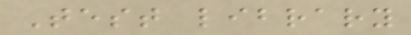Test library
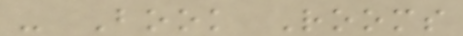- Book Rooms
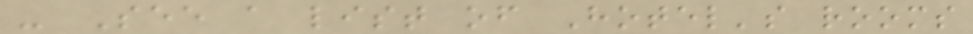- See a list of Hotel's rooms
